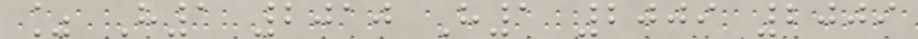% H1 2010 H1 2009 2009
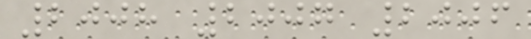2008 2007 2006
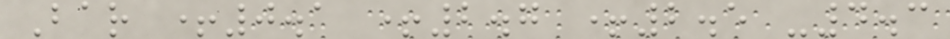Bar +0.1 +2.7 +2.5 -4.3
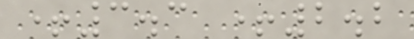+3.3 +2.2
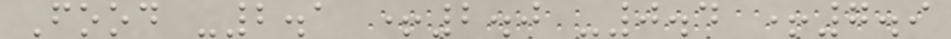Food -2.1 +2.0 -0.4 +7.9
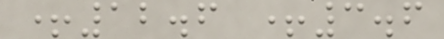+12.6 +3.6
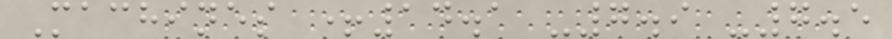Machines +14.1 -7.9 -7.5
